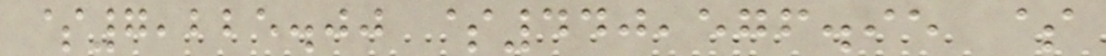$7,225.00 $440,576.95 $
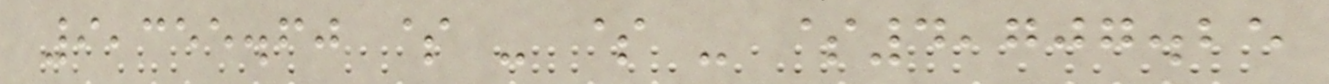9,355.60 $ - $ - $4,707.25
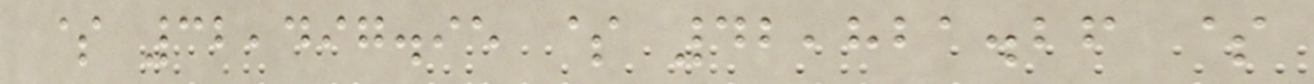$ 32,497.95 $ 42,821.26 $
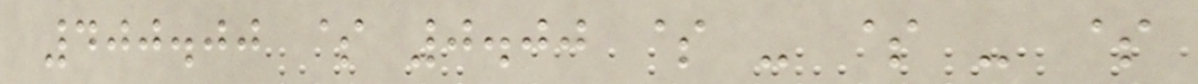400.00 $ 0.00 $ - $ - $
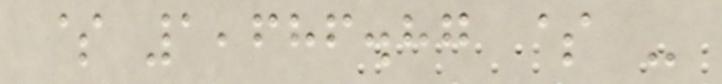$ 1,686.87 $ -
